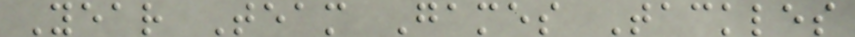Year Team Games Tackles
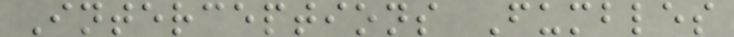Interceptions Fumbles
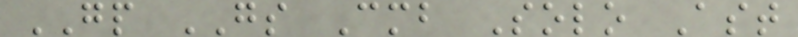GP GS Cmb Solo Ast
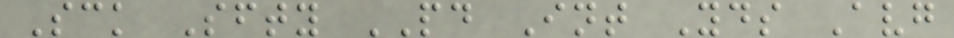Sck Sfty PD Int Yds Avg
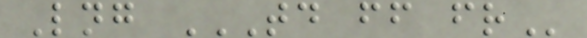Lng TD FF FR
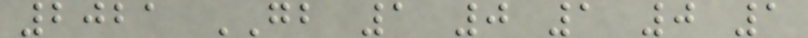2021 GB 1 0 1 0 1
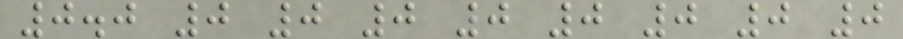0.0 0 0 0 0 0 0 0 0
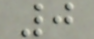0
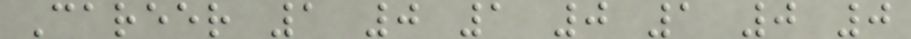Career 1 0 1 0 1 0 0
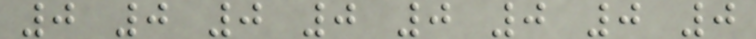0 0 0 0 0 0 0 0
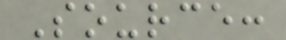Source:
